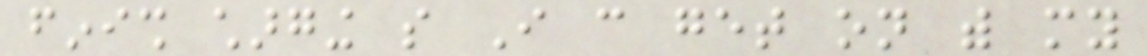finish charging so I can get on with my
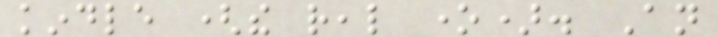kindle (the real one). An
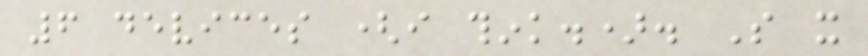6 devices (i think.). So it
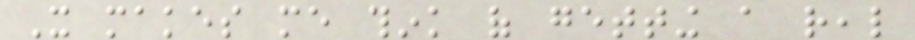It makes me think of getting a real
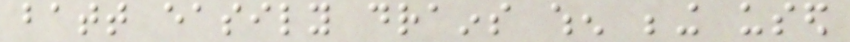batt easily drains when being used
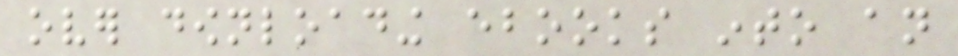over downloading ebooks into an
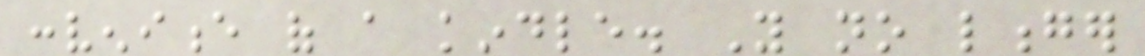convenience of a kindle. You no longer
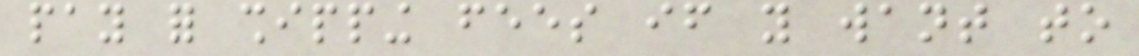pay for shipping fees if you want to
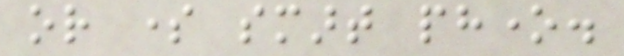or some smart phone.
